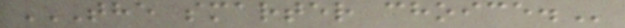THE SMARTER CHOICE.
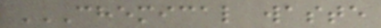CHEMICAL WASTE
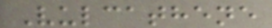Vulcathene
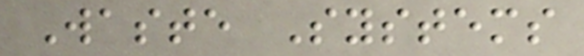Waste Systems
